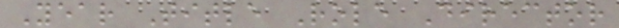Year Title Role Director
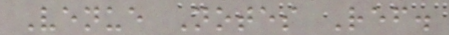Venue Notes Ref.
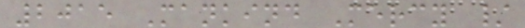2015 Mankind Mercy /
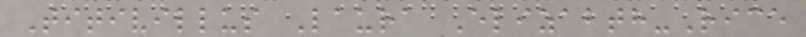Titivillus Laura Elizabth-Rice
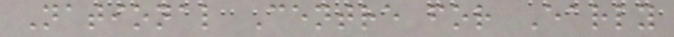National Centre for Early
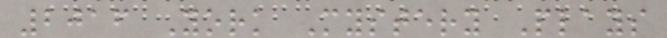2016 York Mystery Plays
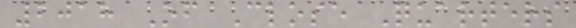2018 Of Close Quarters
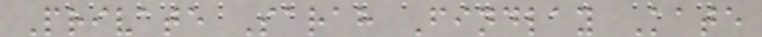Private Sarah Findlay Kate
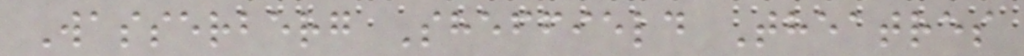Wasserberg Sheffield Theatres
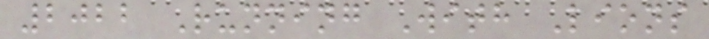2022 Running With Lions
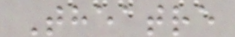Theatre
